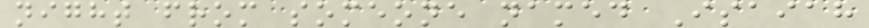night from someone named Isaiah
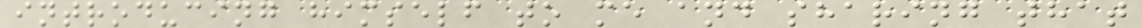introducing himself to me and sharing that
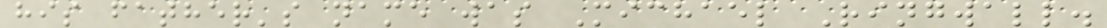his father's name was Michael Ringwall.
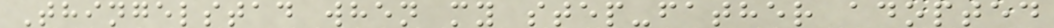Thingelstad when my step-father adopted
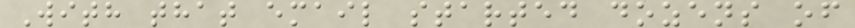With that email started dozens of
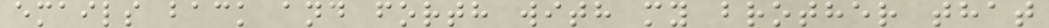emails back and forth with my brother that
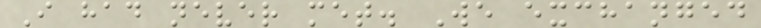I had never met. We exchanged
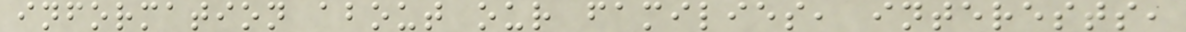information about our families, interests,
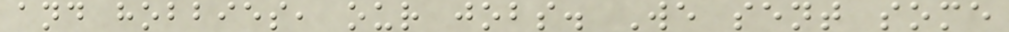and hobbies, our jobs. We sent some
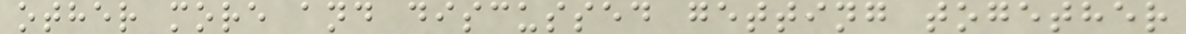other more and discussed getting together
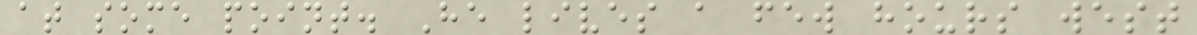at some point. He lives a few hours west
